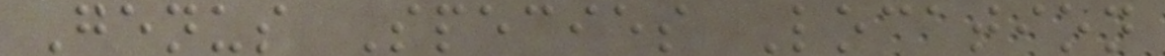Genus Species Location
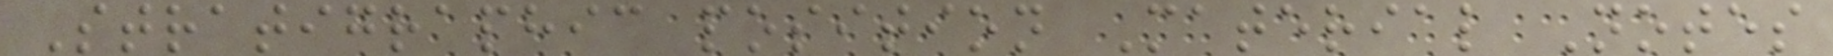Stratigraphic position Material Notes
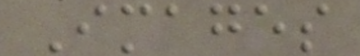Images
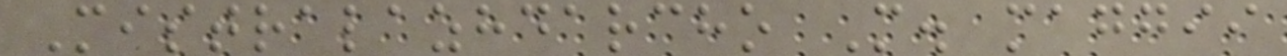Mistralazhdarcho M. maggii
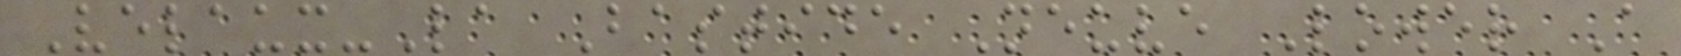Velaux-La Bastide Neuve Lower A
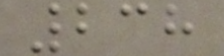238
